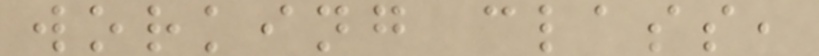working class,
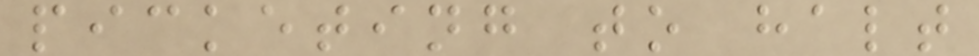picketing to halt
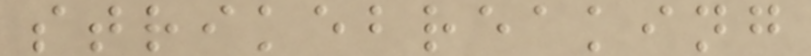strikebreaking
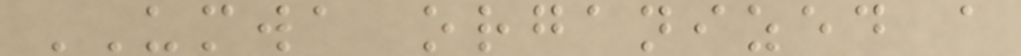UMWA organized a
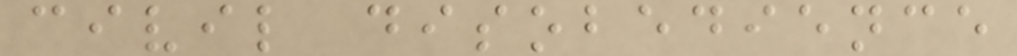civil disobedience
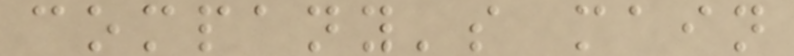company's main
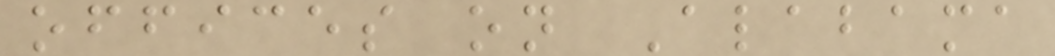offices on Alabama
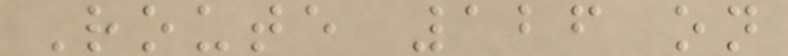Route 126 on
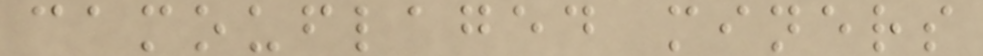camouflaged miners
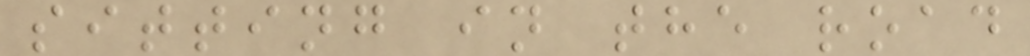sitting in the road
